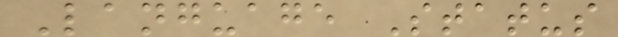Language Status
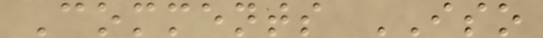Comments ISO
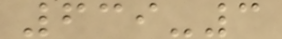639-3
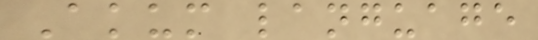Akum language
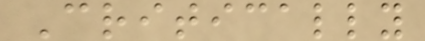Critically
